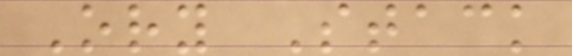Ory Stack
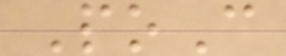PoC
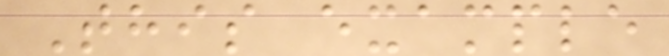This example
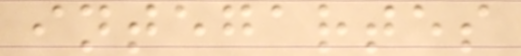integartes
